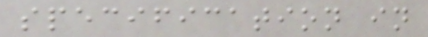specification in
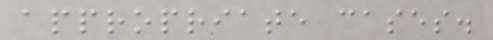appropriate cases.
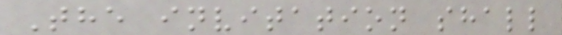The invitation shall
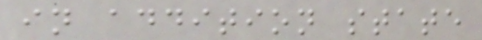in addition state
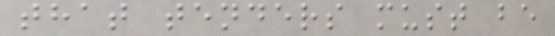that tenders must be
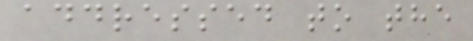addressed to the
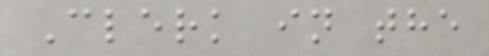Clerk in the
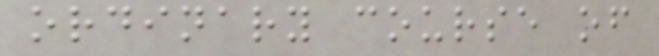ordinary course of
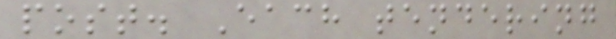post. Each tendering
